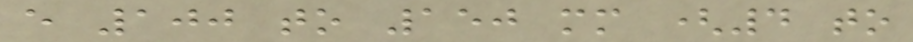every 100 to 150 mm (4 to
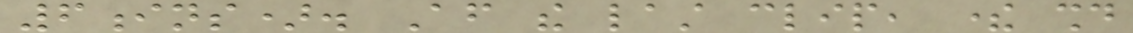6ins). After the last clip, there should
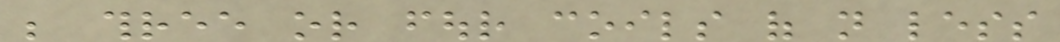be three or four coils of not less
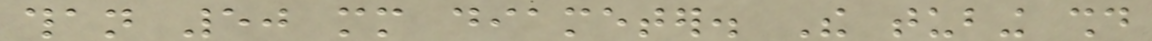than 50 mm diameter. The tubing should
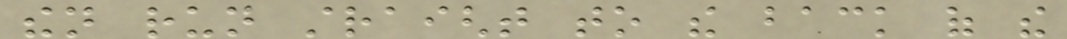then run straight to the back of the
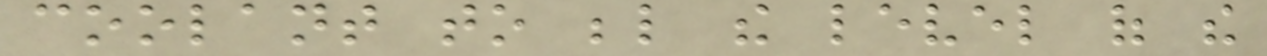coolant to below the level of the
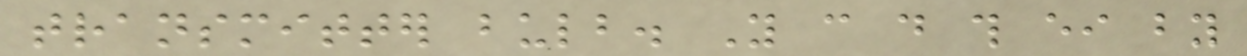transmitter bulb. You can do this either by
